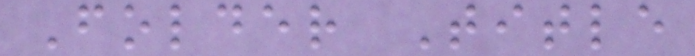Folder Title
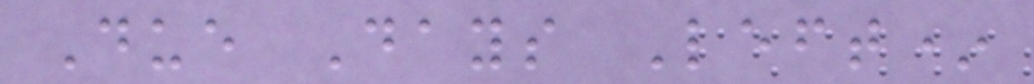Due Days Left*
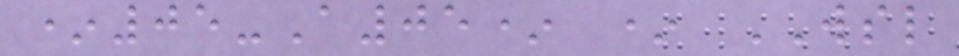*05-A05* * WSL
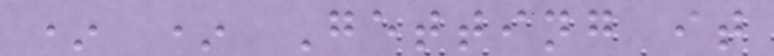* * Getting it
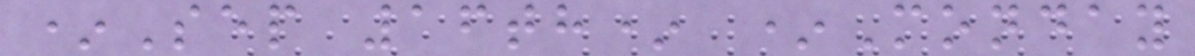*Sep 16th* *Monday
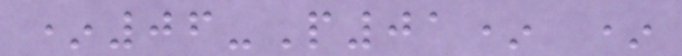*06-P01* *
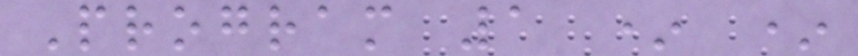Program 1 * *
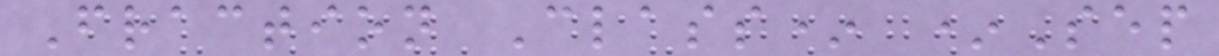Fraction Class* *Sep
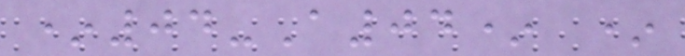*04-A04* *
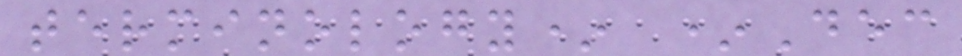terminology* *Dec
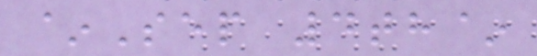~Sep 4th~
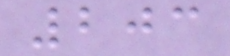203
